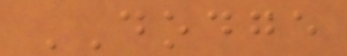DODGE
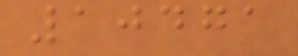10471
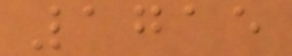1715
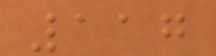117
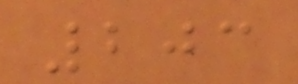203
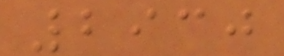2930
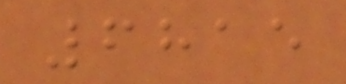6815
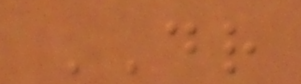DR
